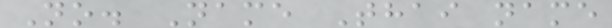No. Name Thai name
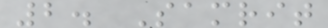2. Samrit
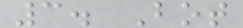3. Bot
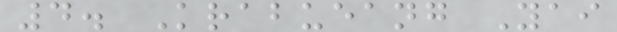4. Krabueang Yai
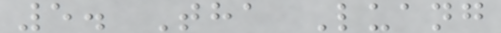5. Tha Luang
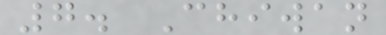7. Chiwan
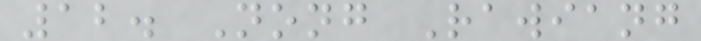12. Nong Rawiang
